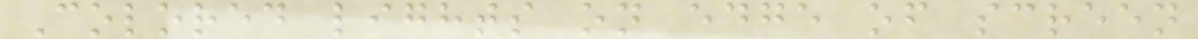Colored lights on edge of screen
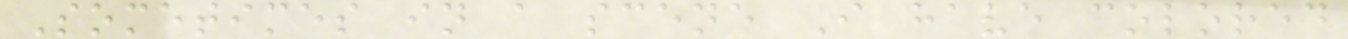Sometimes in a scene I have colored
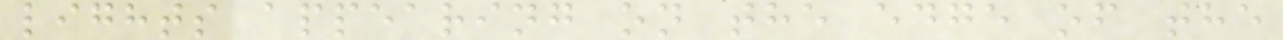lights appearing on the edge of the
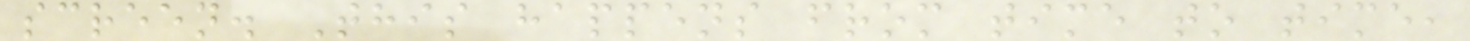screen. This happens from time to time,
